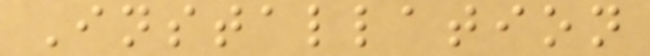Installation
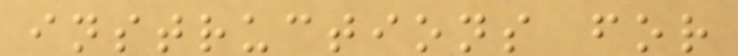instructions for
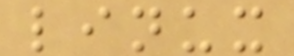linux
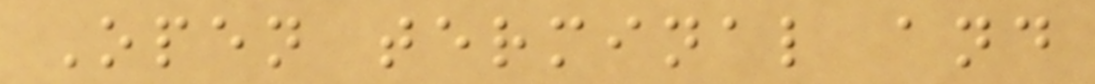Open terminal and
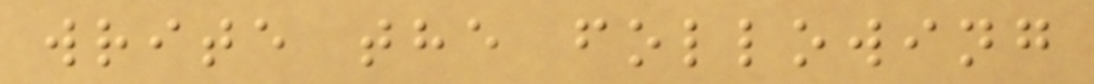write the following
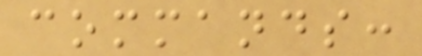commands:
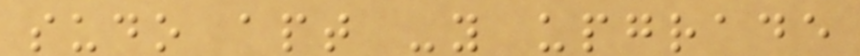sudo apt -y upgrade
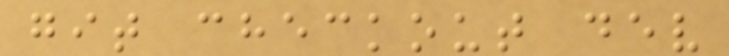git checkout dev
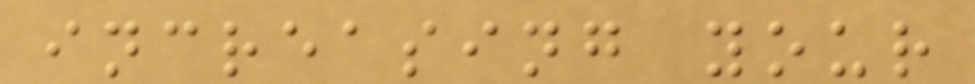increasing your
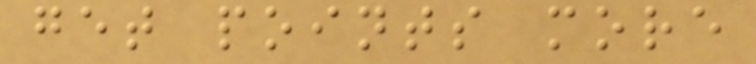get points more
